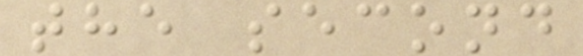the second
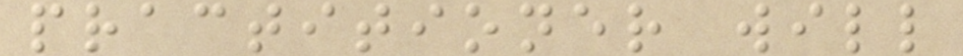practitioner will
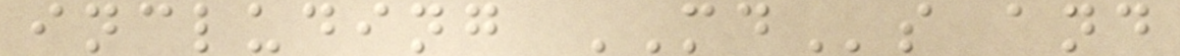including MDs and
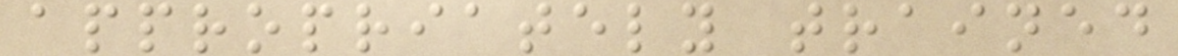appropriately trained
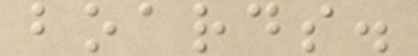boards.
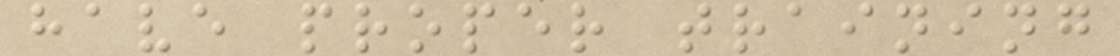have proper training
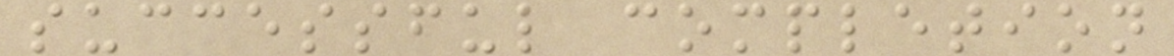successful completion
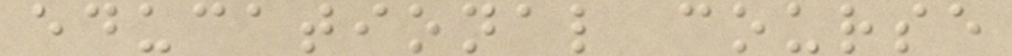educational course
